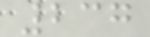237
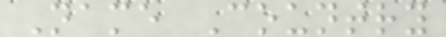Name Country
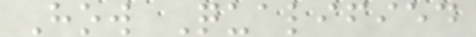How Qualified
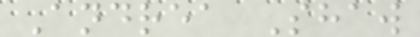Andrea Shaw
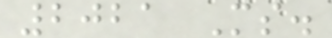2021 Ms.
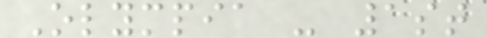Olympia - 1st
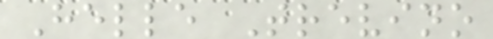Helle Trevino
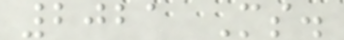2021 Ms.
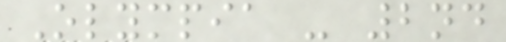Olympia - 2nd
